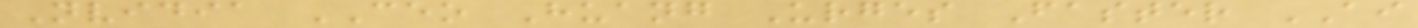Nvidia CEO Huang Urges Faster AI
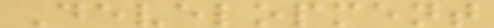Development
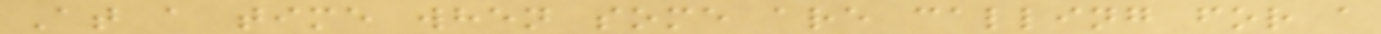At a time when some are calling for a
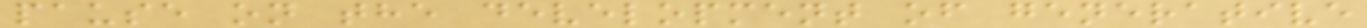pause on the development of generative
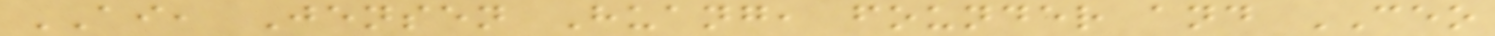AI, Jensen Huang, founder and CEO
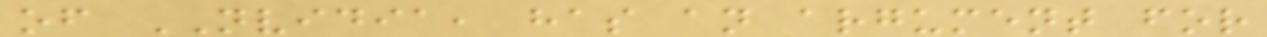of NVIDIA, has an argument for
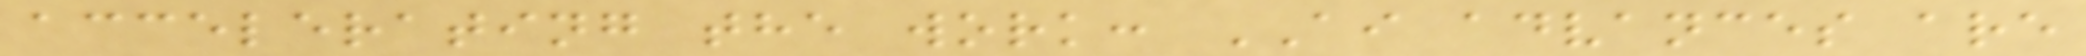accelerating the work: AI advances are
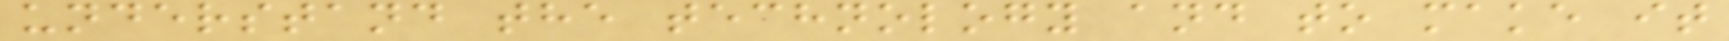understand the technology and to make it
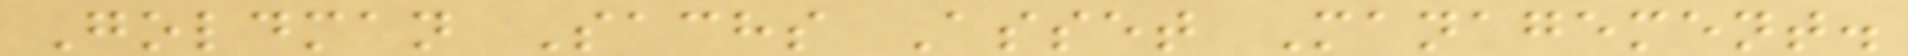Goldman Sachs Asset Management.
